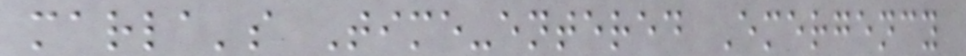marla's Time-entered Emergency
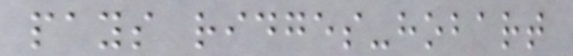pays ridges-hobart
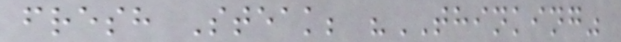fresh Steak; "THINKING"
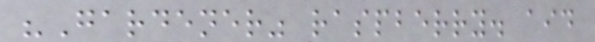"Gardener" raspberry. aid
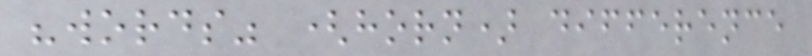"words" (horn) difference
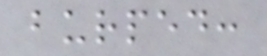burped:
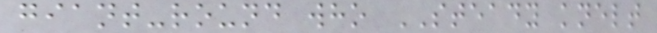giant-round who STEADY knelt
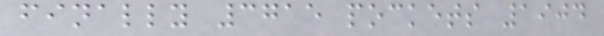finally 3715 pockets 1904
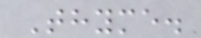Thyme.
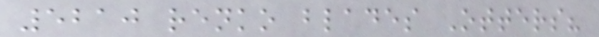5210 renko blades Otters?
